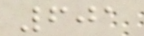601
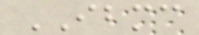IBMC
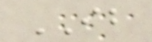IB
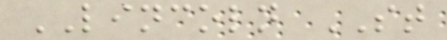LINCOLN ST
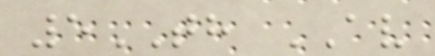5TH AV
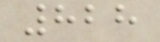828
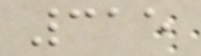315
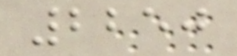2250
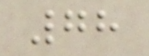78
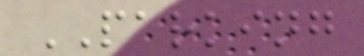PARKING
